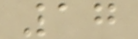17
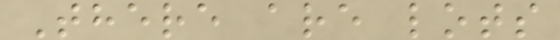There are lots
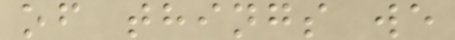of things we
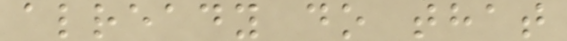already do that
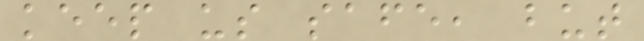keep us safe, but
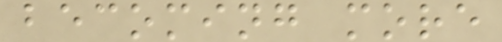becoming more
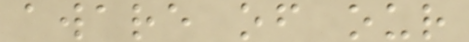aware of our
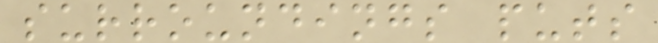surroundings puts
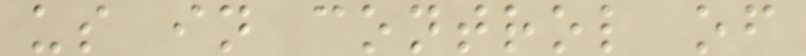us in control of
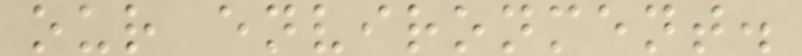our environment.
